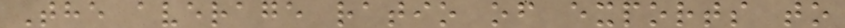The average ratio of exports to
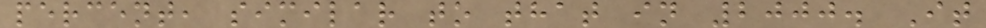percent, similar to that in 2000. It
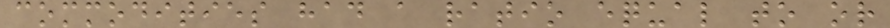commodities had a ratio equal to or
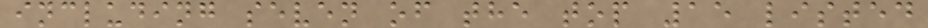including seven of the top 15 listed
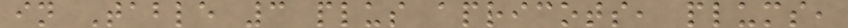in Table 3 plus apricots, plums,
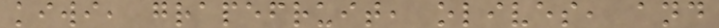kiwi, grapefruit, olives, and
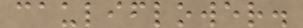cauliflower.
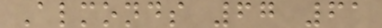Almonds 67 61
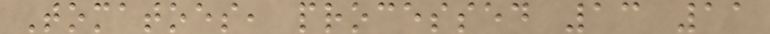Tomatoes, processed 13 11
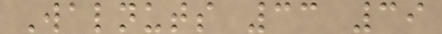Walnuts 33 39
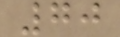70
